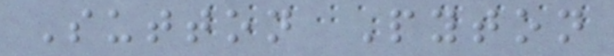Sutton Pyton
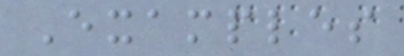Examples
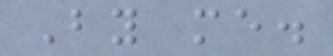By me.
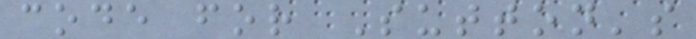code for Sutton's
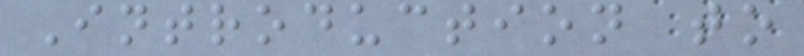Introduction to
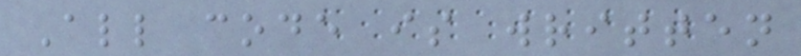All code is written
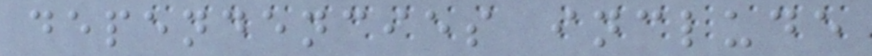dependencies include
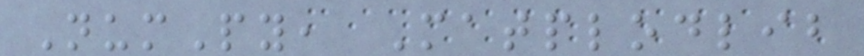NumPy, Matplodlib
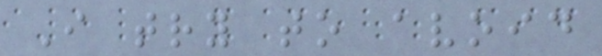I try to avoid
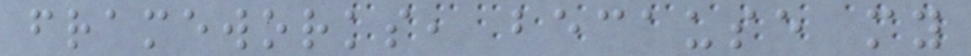frameworks, because my
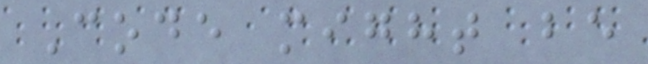Code might be
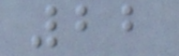22
